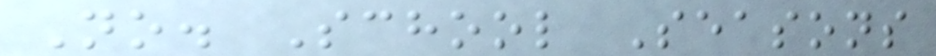No. School Seasons
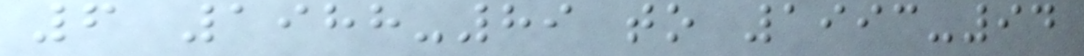6 1988-89 to 1993-94
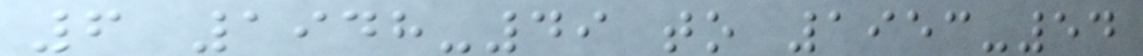6 1948-49 to 1953-54
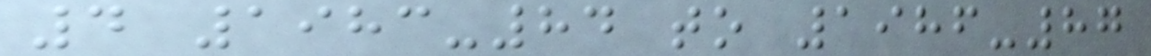4 1983-84 to 1986-87
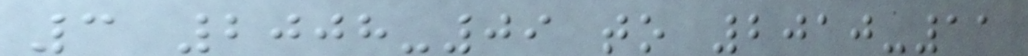3 2008-09 to 2010-11
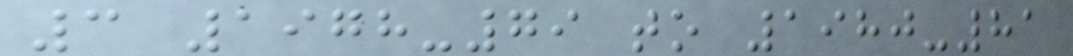3 1978-79 to 1980-81
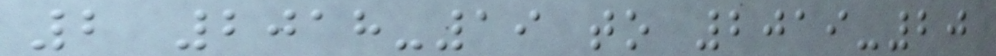2 2018-19 to 2019-20
